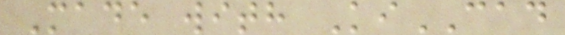Made with KiCAD
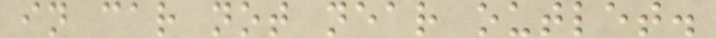in car not near outlet.
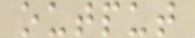output
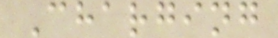Charging
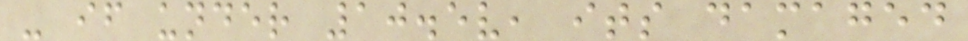- if under 10.5v, its damaged
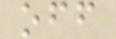off
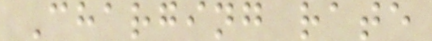Charging rate
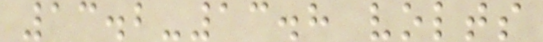13.2-13.8 volts
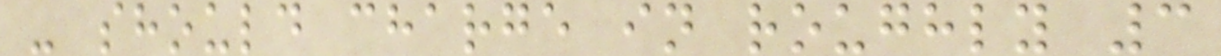- should charge in roughly 3
